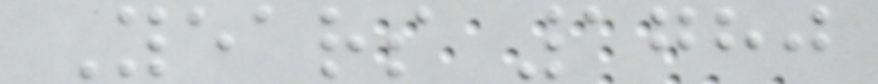Years 1780
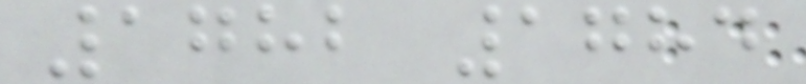1782 1784
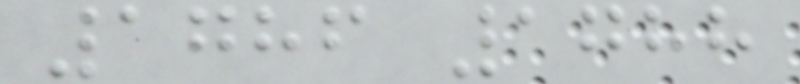1786 1788
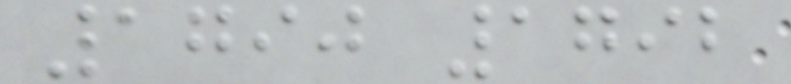1790 1792
